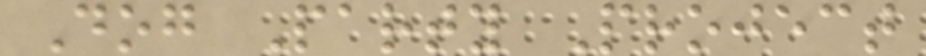Dog Party Project
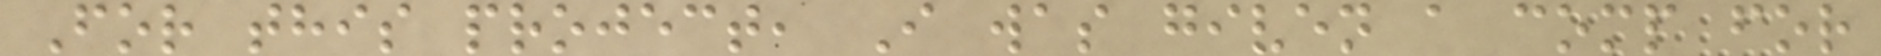For this project, I was given a comp for
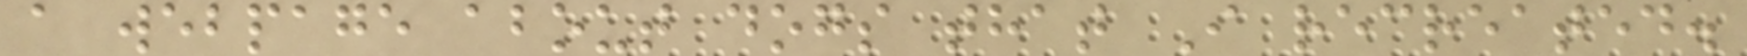a webpage about dogs that I recreated.
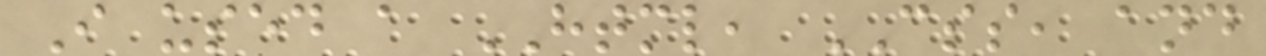I used a HTML, CSS, and
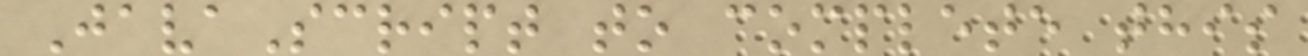JavaScript to complete this
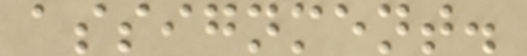assignment.
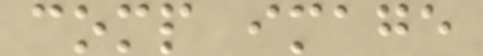comp image
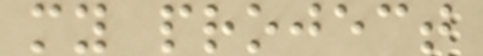my project
